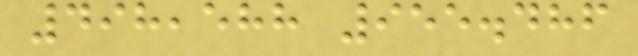498,588 955.486
